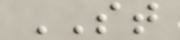ST
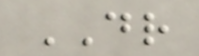DR
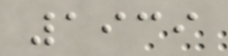1939
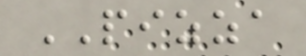PIZZA
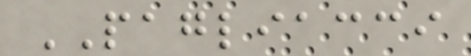PAGLIACCI
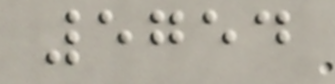5754
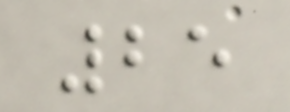25
